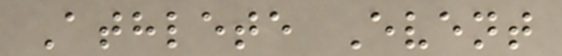Athlete Event
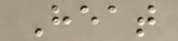Heat
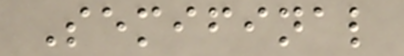Semifinal
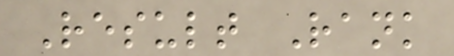Result Rank
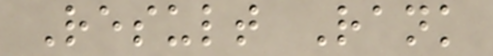Result Rank
